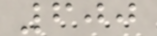600
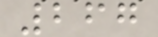267
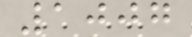1007
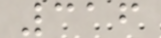316
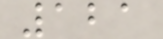121
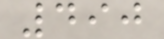490
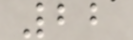22
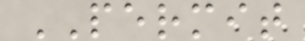PERMIT
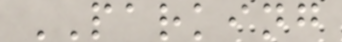PARKING
